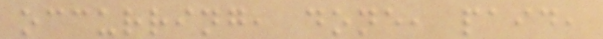occurring, done, paid,
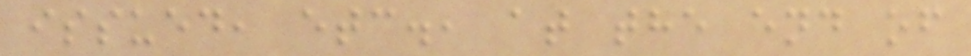issued, etc., at the end of
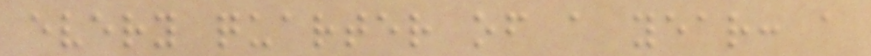every quarter of a year: a
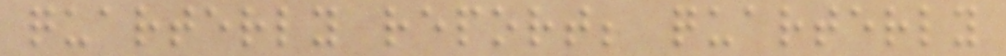quarterly report; quarterly
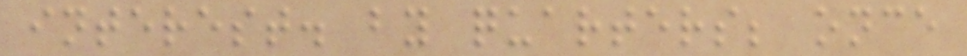interest. by quarters; once
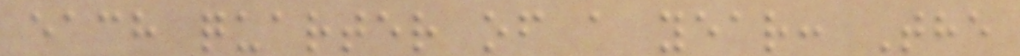each quarter of a year: The
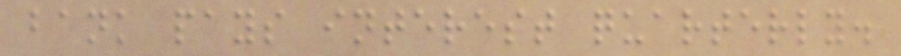bank pays interest quarterly.
